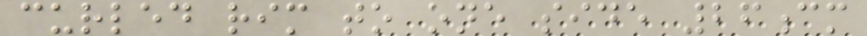curled rim to one side 26cm
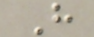H
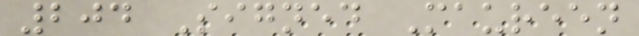204 Signed Maureen
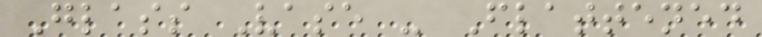Glass Vase - Flattened
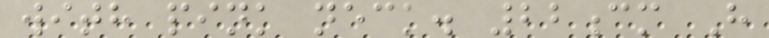with pink neck. 22cm H
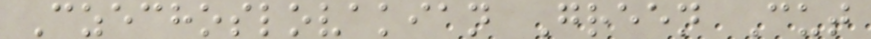Czechoslovakian Green Cut
